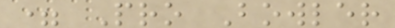= Pro Bowler
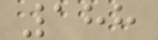188
